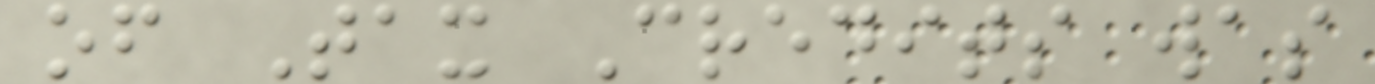of Tax Credits was
